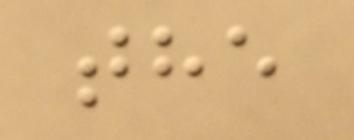the
